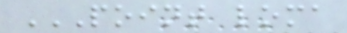POINT LOMA
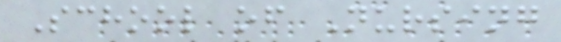School of Nursing
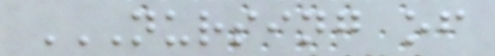NURSING OF
